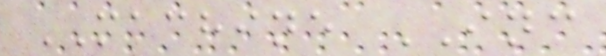MACHINE INC
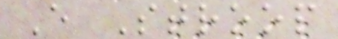E Stroop
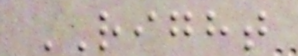RIGHT
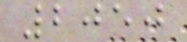2050
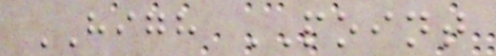HIGH POINT
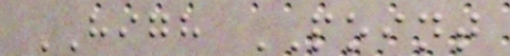HIGH POINT
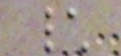\
